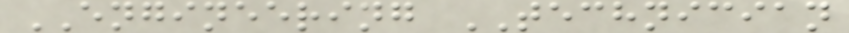ENGINEERING TECHNICIAN
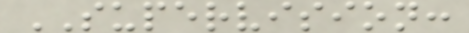SUPERVISION:
